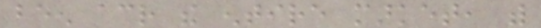been across the entire market, with
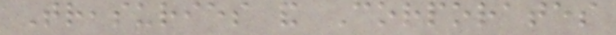Treasuries and Corporates
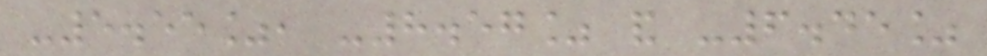-5.55%, -8.57% and -6.45%
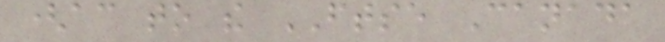(according to the FTSE Canada
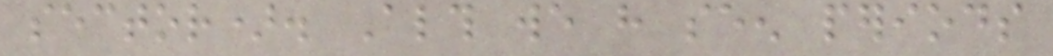sector). Although we have seen periods
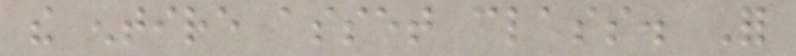the entire asset class. For
